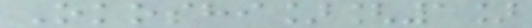Okoshi][1]
